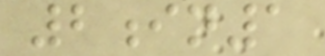2in1
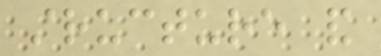structure and
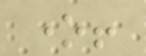one!
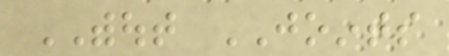WITHOUT JOINTS
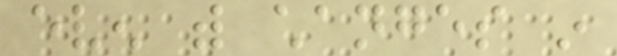even with changes in
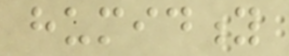humidity
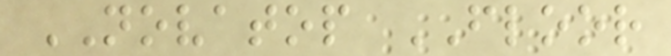NOVATOP FLOOR
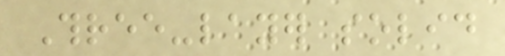Three-layer solid
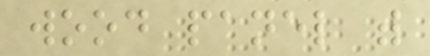wood panel with
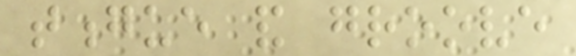tongue and groove
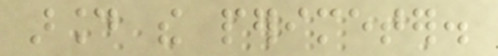around the perimeter.
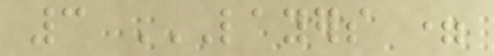3 LAYERS =
